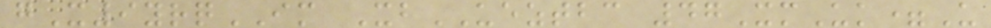gX9yrqIM XbUEZTBC 47XmUk=U
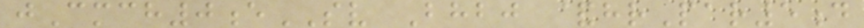jCmch0eSV Bhbj &hrPar5d
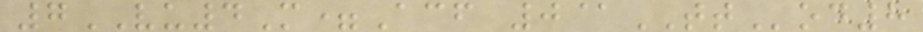7VU4M=Acf 0@TTod8
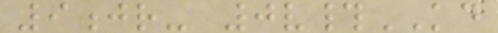9jr- 0v#KD
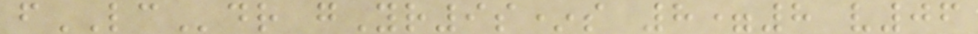fLCdr gYr9s*s 8=8 v06
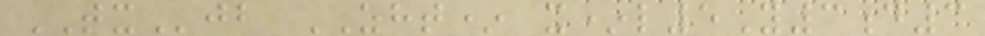TXjb ZHT* x*l5Y3d3
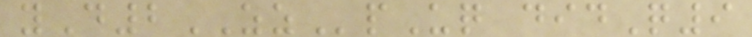yD2ZZpUq didQ9
